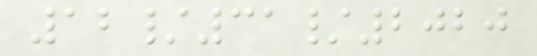12/31/2020
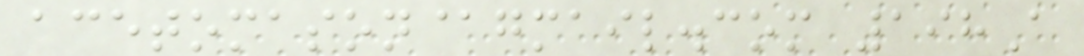acetomason@gmail.com 198A
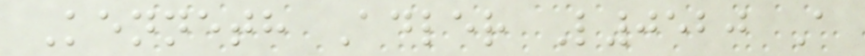Kenneth Adler L0520 A
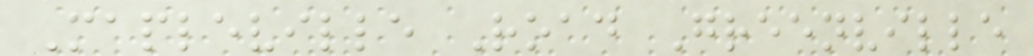Mapleville Road Greenville
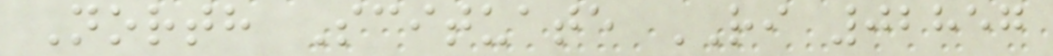North Scituate RI 02857
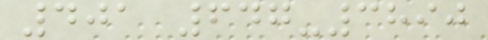401 647-3890
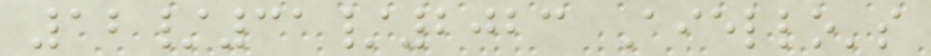12/31/2023 Aiello's
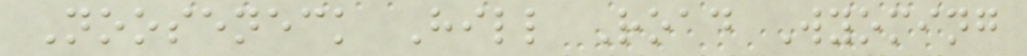Nooseneck Hill Road Wyoming
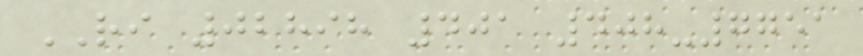RI 02898 401 408-7751
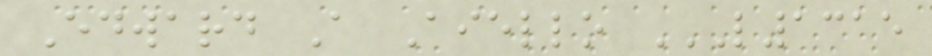Edward A Aiello L1315
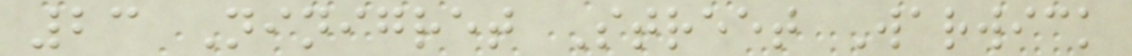23 Ninigret Street Warwick
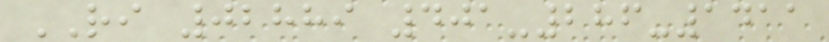RI 02889 401-286-1411
